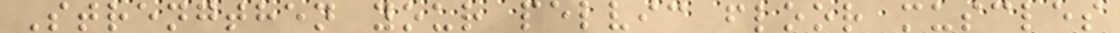Strengthen your pelvic floor muscles
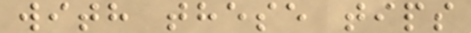with these tips
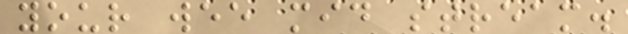your wee mid stream.
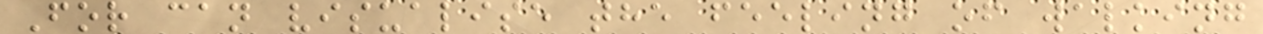For can visualise the feeling of walking
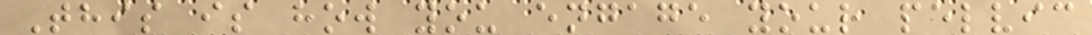This is how you engage your pelvic
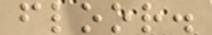floor.
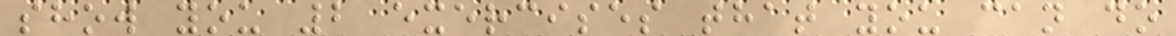show you 2 exercises that you can do
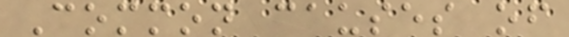Common causes of
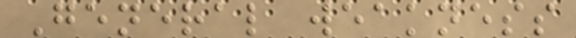General weakness
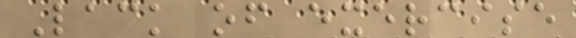Lack of exercise
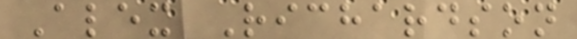Alex Richardson
